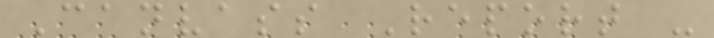Canvass Report -
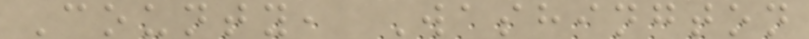County, Washington
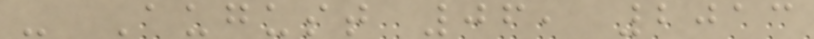- August 06, 2013
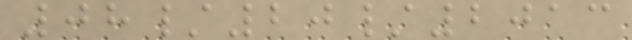08/20/2013
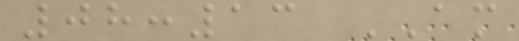08:13 AM
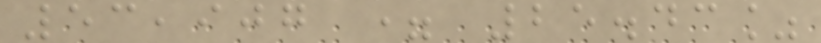53,907 = 25.43%
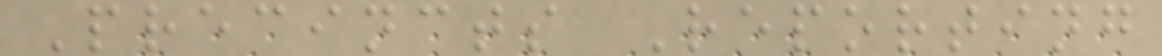Precincts Reporting
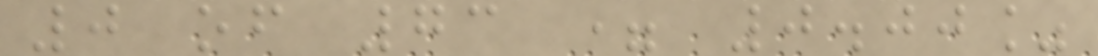0 of 73 = 0.00%
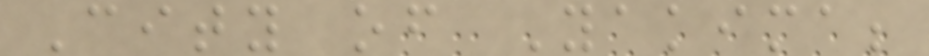City of Yakima;
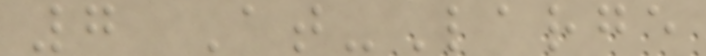7 At-Large
